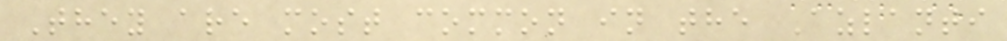They are most common in the Azlanti
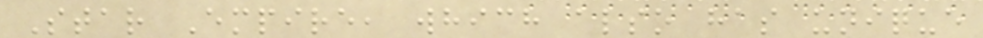Star Empire, which also has unique
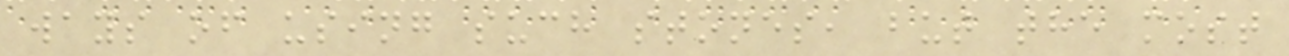ways of using such stones, but the most
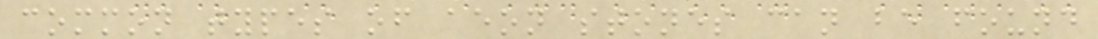common types of aeon stones can be found
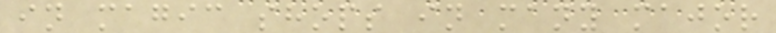in magic shops in many major
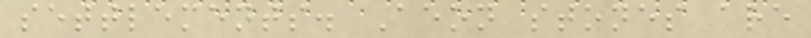settlements. Aeon stones are
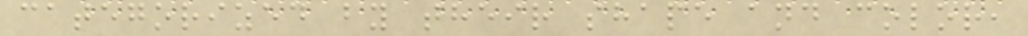categorized by their shape and color,
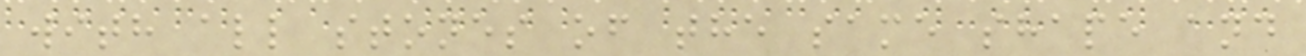with all stones of the same shape and
